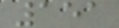151
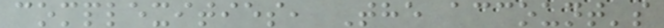complexities, The account's
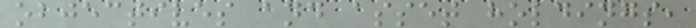objectives and asset holdings,
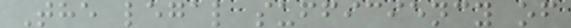The legal sufficiency of
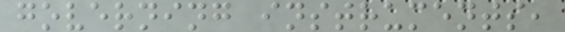governing instruments,
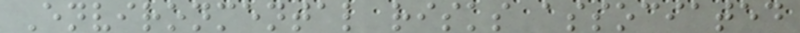Environmental risks associated
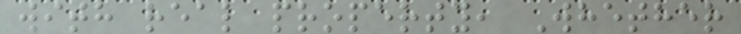with real property, Whether
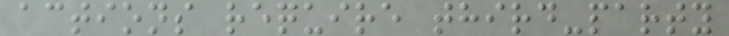actions require third-party
